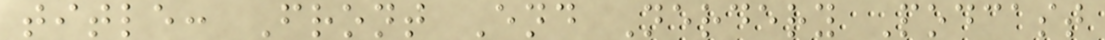title: Front End Nerdery Podcast
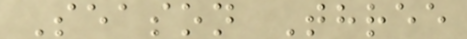Season Three
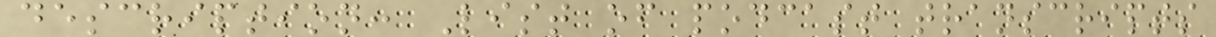description: List of podcast transcripts
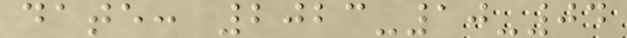date: 2023-10-04
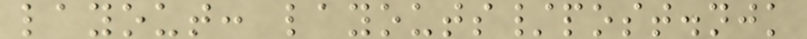layout: layouts/post.njk
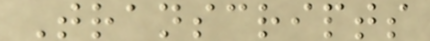Transcripts
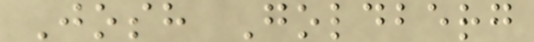Josh Goldberg
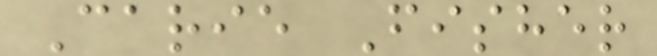Carie Fisher
